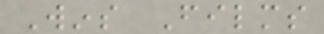Wins Films
